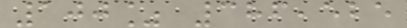100% 386,525
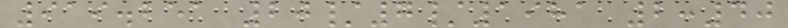919.251 20/7/1981 2:40
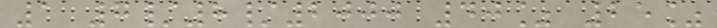1 7/8/2000 40% 25%
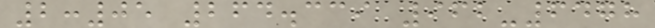2:05 264.339 962-6478
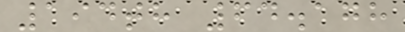194th 64.178
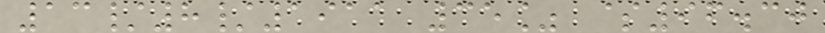13/8/1911 35% $96.30
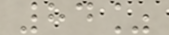84%
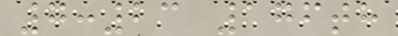7:23 176th
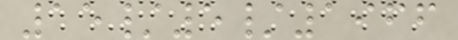15/5/1966
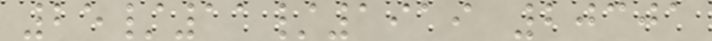25/11/1919 20301
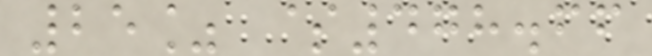25% $478.66
